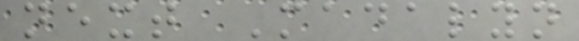next Madalyn
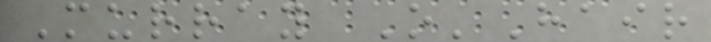Murray O'Hair
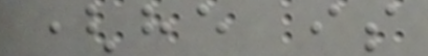(he is
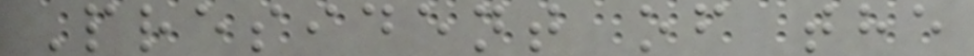President of the
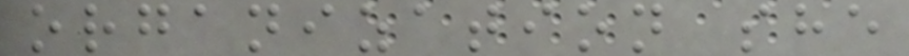organization she
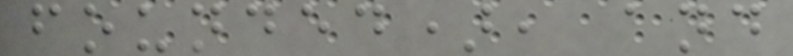founded), and
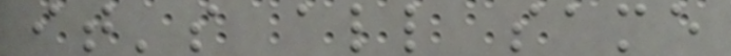it's all same
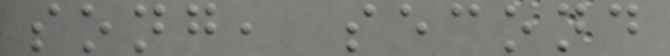song, second
